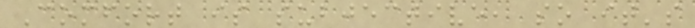Comfort is subjective, so it's
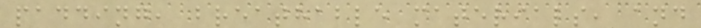padding, breathable materials, and
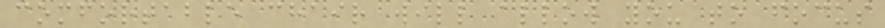comfortable chair will allow you to focus
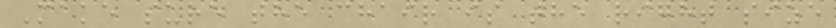Make sure the chair is the right size
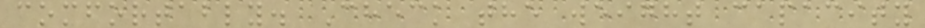comfortably. Check the weight capacity
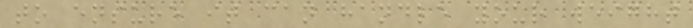to ensure it can handle your weight
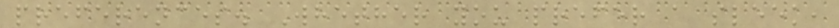preferences. Whether you prefer a sleek,
